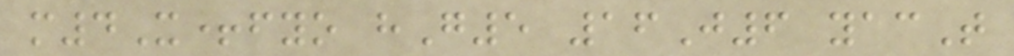m4X+fyo hG5 16J6 yacT
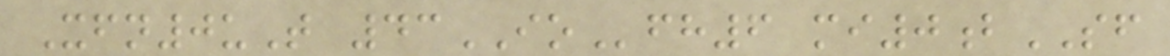Xfn0uT 43IOfh6 mi0bSF
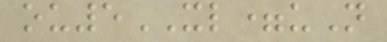ou5XL=uN
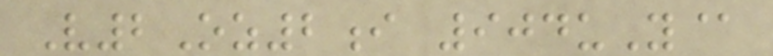V2Oz2i 904uY@
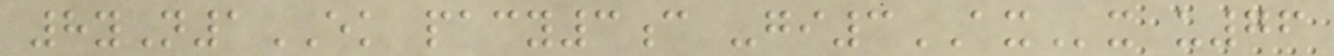8yN1EK pacy3c -gi3AXx u76
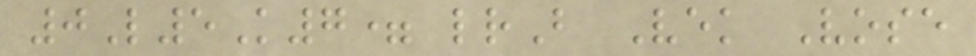0L5K7= lrB Vek Vose
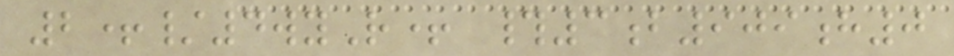2+/4wyR+ #3b909h0
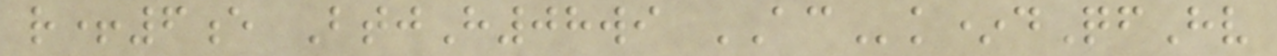r+6e BtjH08wi ACk*dQfHv
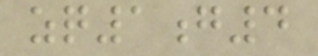zq1g4
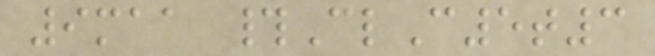9maa #ClC5t3
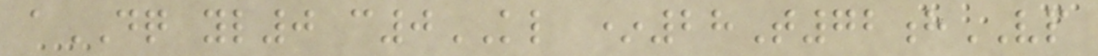aDQ yl0 c0KL *28T72hVP
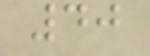40
